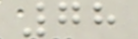78
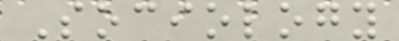Sociology
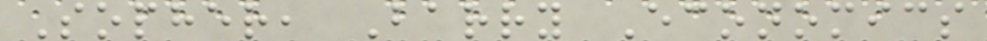Sopher, Barry Economics
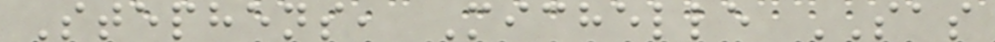Stephens, Michelle SAS
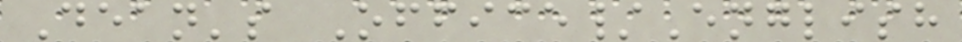Dean's Office/English
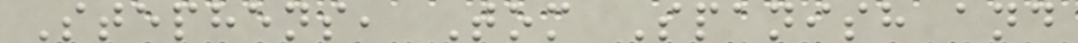Stephens, Tom Spanish and
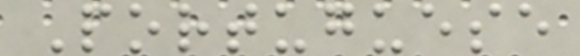Portuguese
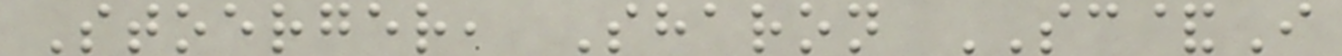Stoerger, Sharon SC&I
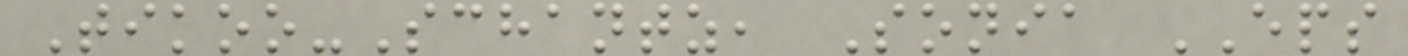Tikoo-Schantz, Sonia EPS
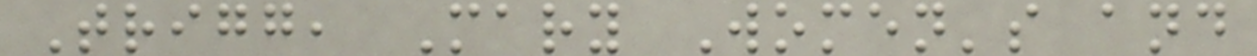Trigg, Mary Women's and
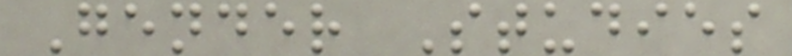Gender Studies
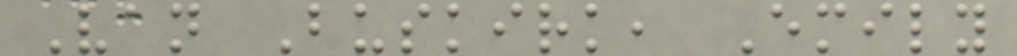Van Buskirk, Emily
